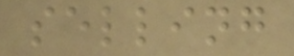selling
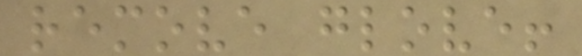remove glove!
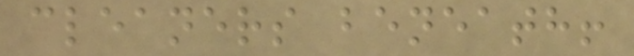cleaners beneath!
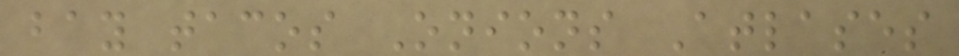bay tacos Onions Atlases
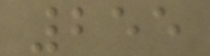255
